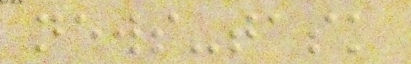news-task
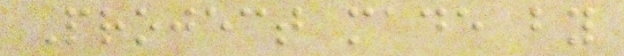Project made by
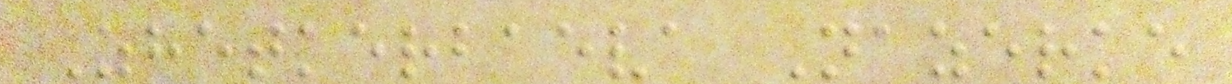Zhetkerbaeva Nazerke
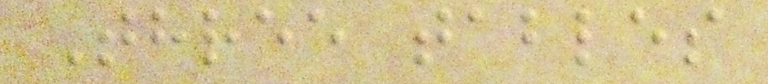Three tables
